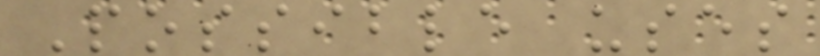Possible uses
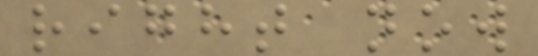right now
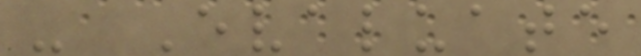- Evaluate
